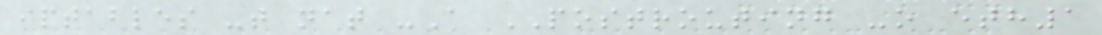iptables -t nat -A POSTROUTING -o eth1
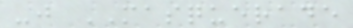-j MASQUERADE
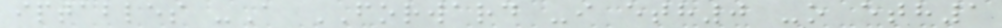iptables -A FORWARD -i eth0 -o eth1
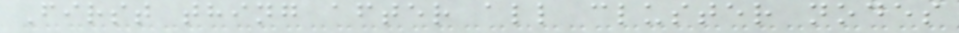First thing after all cluster nodes
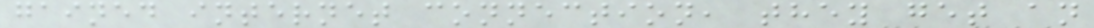gained internet connection, they get an
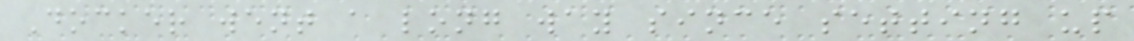Docker went a long way since setting up
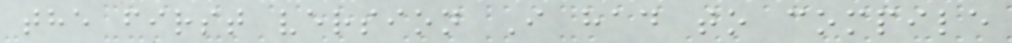the first version I had to compile
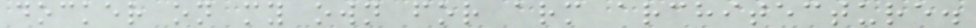docker on my own for arm architecture.
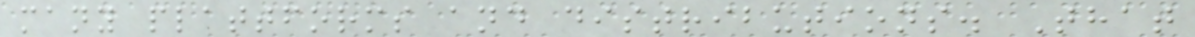many plattforms and distributions. That
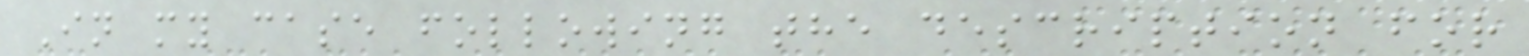In my case following the description for
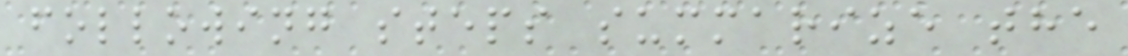following steps summarize the
